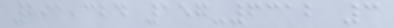891,324 157-6312 3
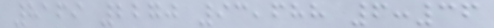8169 2270 93,688 6:36
